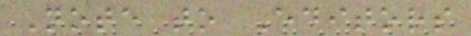Note to Editors
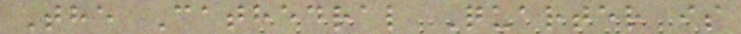The Cathedral Quarter is
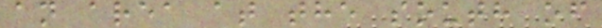an area at the south of
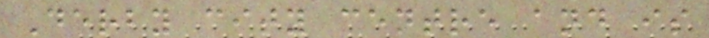Derby city centre and is
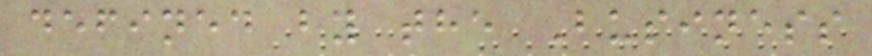defined by the Business
